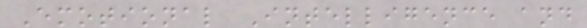Emotional Intelligence and
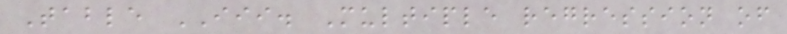Table III. Multiple regression of
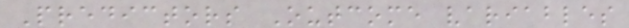Predictors Outcome variables
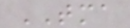TMA
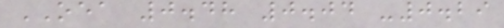OEA 0.48 0.04 -0.29
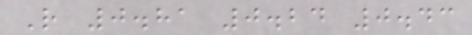R 0.81 0.24 0.43
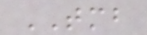TMB
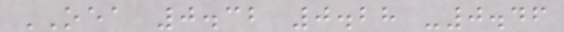OEA 0.32 0.28 -0.46
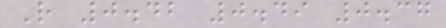R 0.42 0.49 0.37
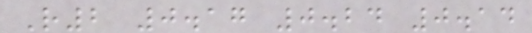R2 0.17 0.24 0.14
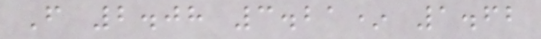F 2.08 3.21* 1.62
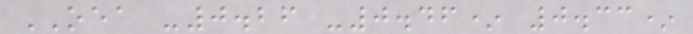OEA -0.26 -0.46* 0.33*
